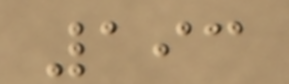193
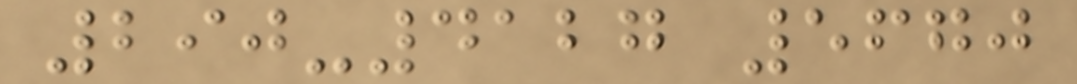290-4127 5670
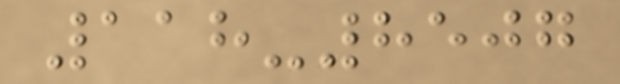118-8507
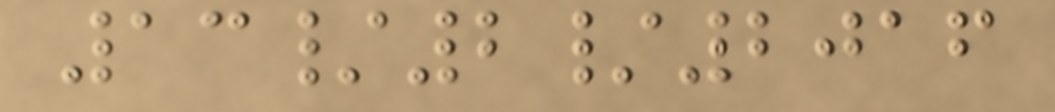13/2/2016
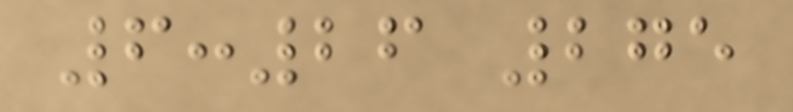6:26 275
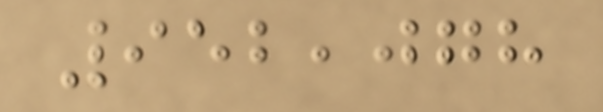952,078
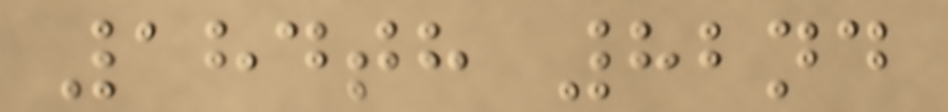184th 82nd
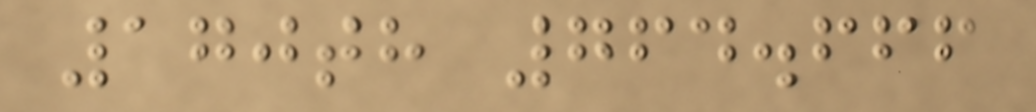170th 764.666
